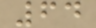64
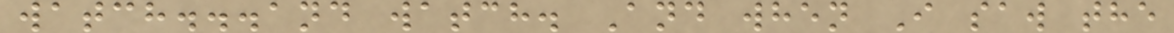watch...and watch. And when I saw the
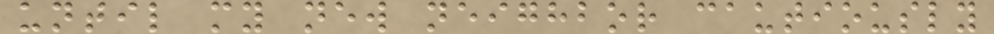until my new neighbor cautiously
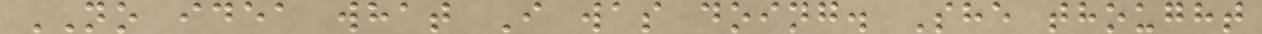NO idea what I was doing. She thought
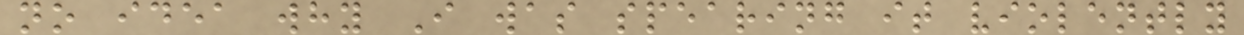no idea why I was spearing it violently
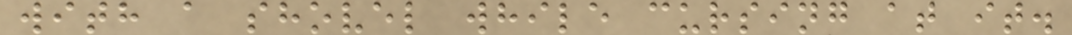with a shovel while cursing at it.
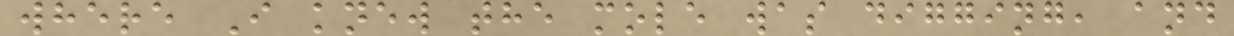where I knew the mole was digging, and
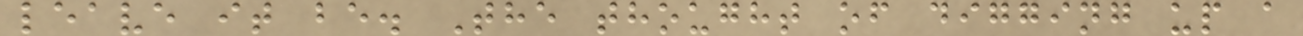leave it be. The thought of digging up a
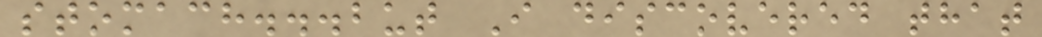stomach...but I discovered that
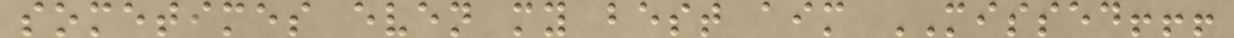sometimes even my best aim MISSED!!!
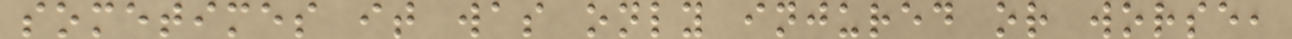sometimes it was only injured or worse,
